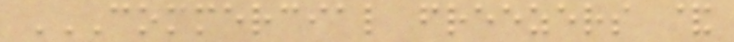COMMERCIAL FREEZERS &
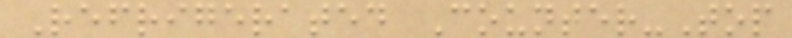Refrigerated Counter-Top
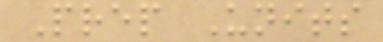Prep Units
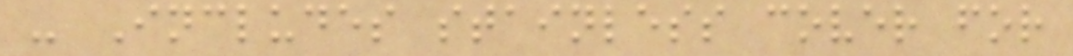- Includes stainless cover for
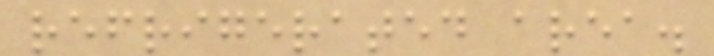refrigerated area.
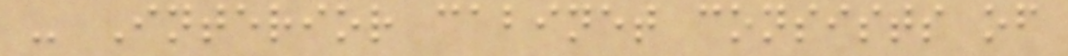- Interior cabinet consists of
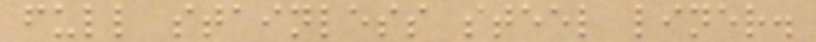full stainless steel liner.
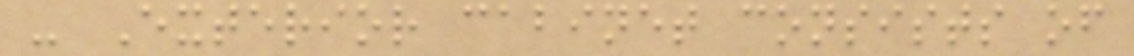- Exterior cabinet consists of
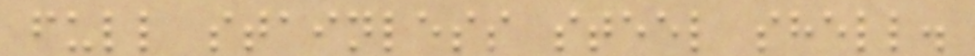full stainless steel shell.
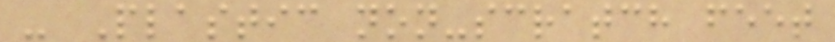- Plastic non-scratch feet
